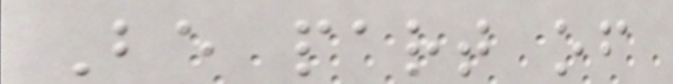Be part of
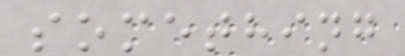something
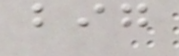big
